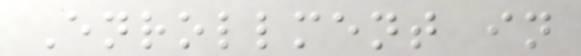Enrollment in
